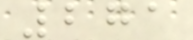271
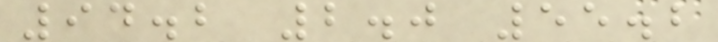94.2 2.0 55.2
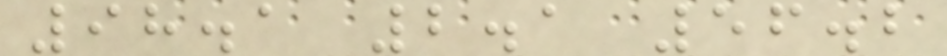98.1 2.1 56.2
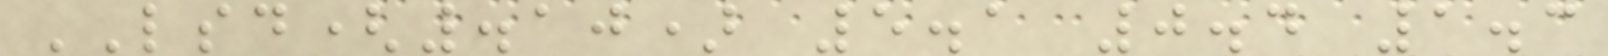LSD(.10) 5.1 0.4 1.3
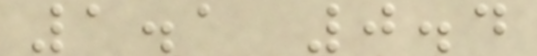1.1 0.4
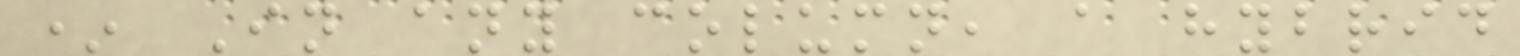* In any column, a hybrid
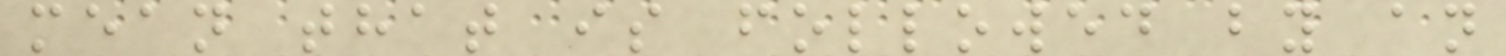mean that is followed by an
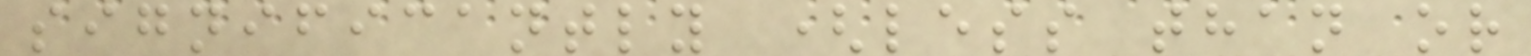significantly (less than or
